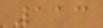113
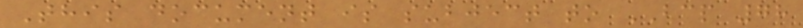This document is subject to BCP 78
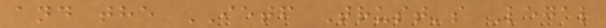and the IETF Trust's Legal
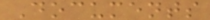Documents
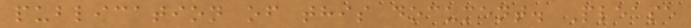publication of this document. Please
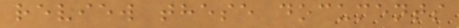review these documents
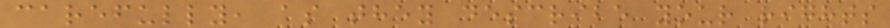carefully, as they describe your rights
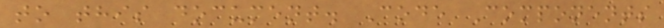to this document. Code Components
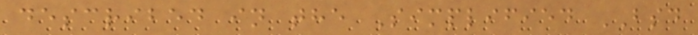described in the Simplified BSD
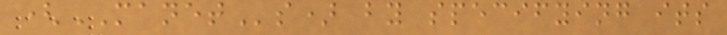(MANETs) by specifying its
